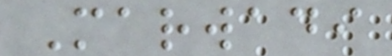Marwadi
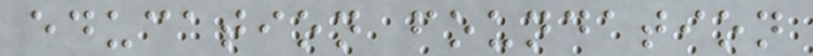education foundation
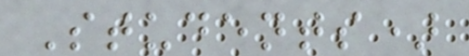Students)
